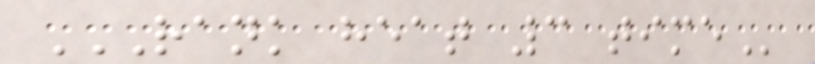RANK HEAT 3 TIME
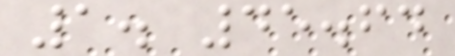1. 45.64
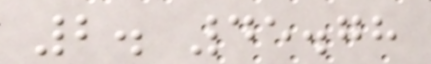2. 45.78
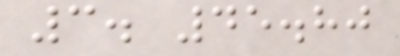3. 45.80
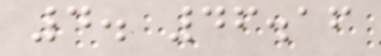4. 46.16
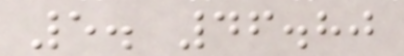5. 46.80
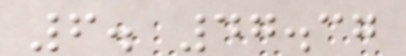6. 47.37
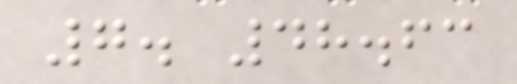7. 48.63
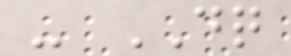- DQ
